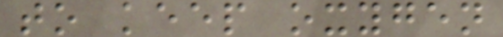to keep oxygen
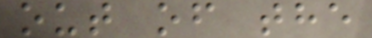out of the
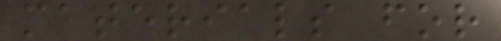materials for
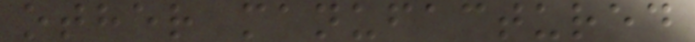other manufactured
